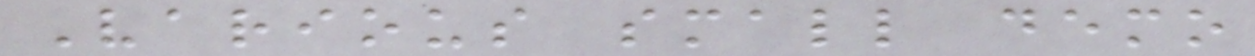Various small demo
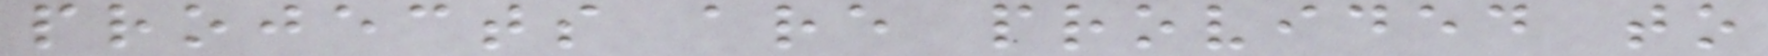projects are provided to
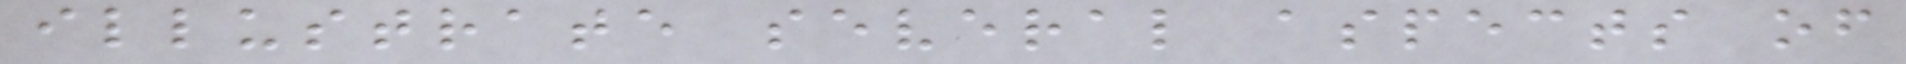illustrate several aspects of
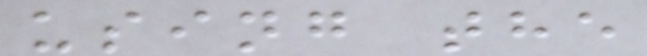using the
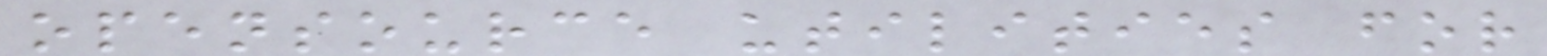opensource utilities for
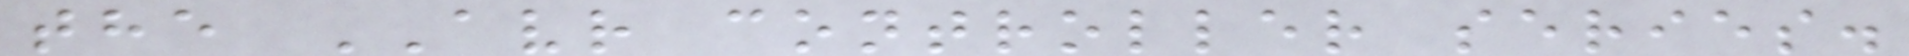the AVR controller series.
